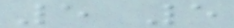5 5
